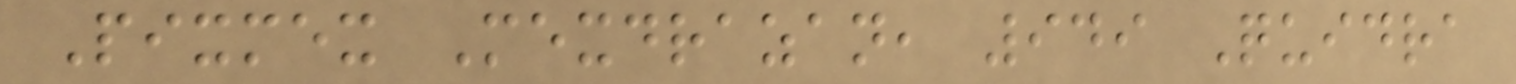Pixmex Mexdrazan, 949 Quidra
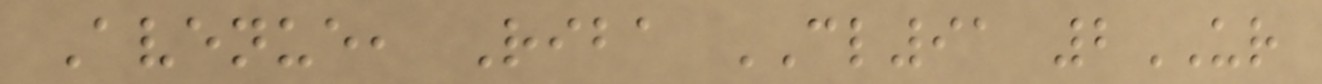Avenue, Riba CL91 2UR
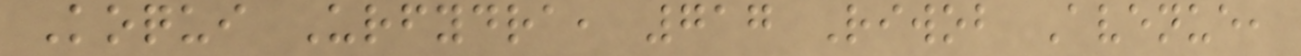Koqui Urfydra, 717 Riwob Avenue,
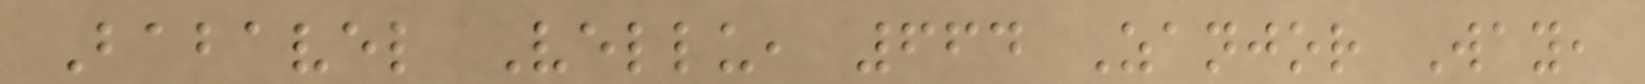Babavel Vellu, 664 Zanjor Way,
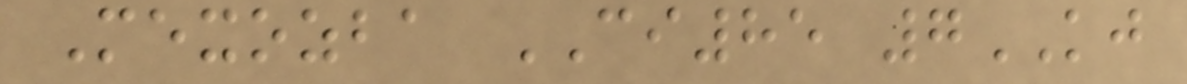Mexozba CI85 7KJ
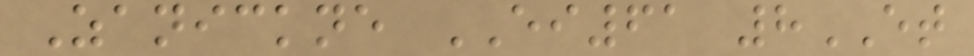Zanickne EI61 8ET
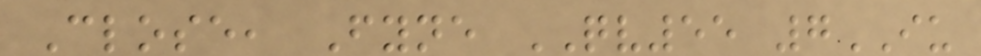Close, Fyne QV55 7IU
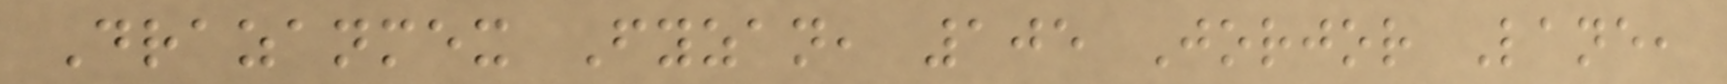Drazanmex Fyzan, 105 Jorjor Lane,
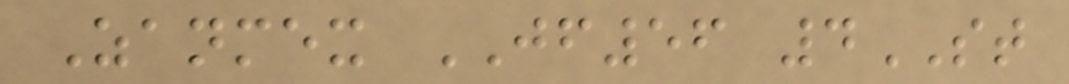Zanmex JF56 4ST
